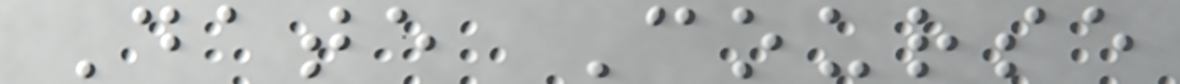Date Course
